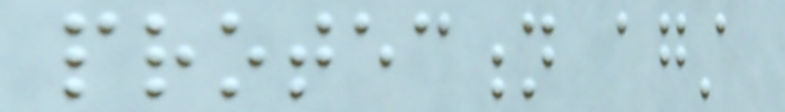protection against
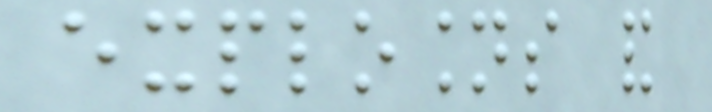explosions and
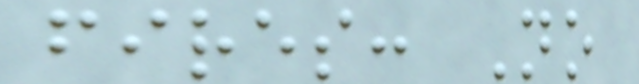fires: No
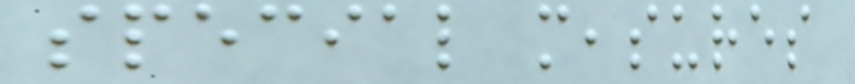special measures
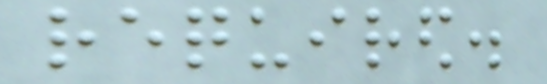required.
